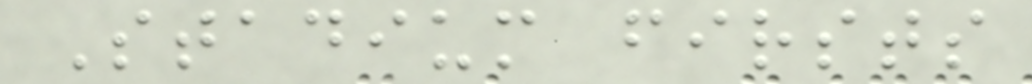Stadium firsts
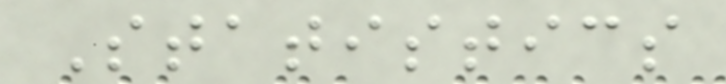Statistics
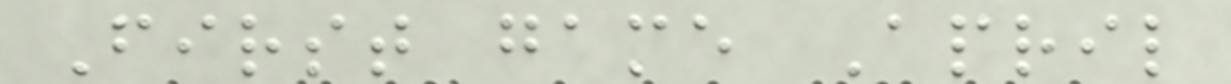First game April
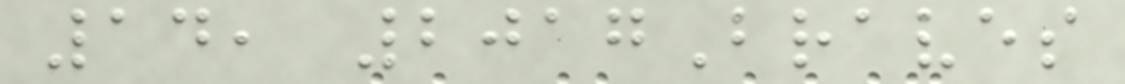14, 2017Braves
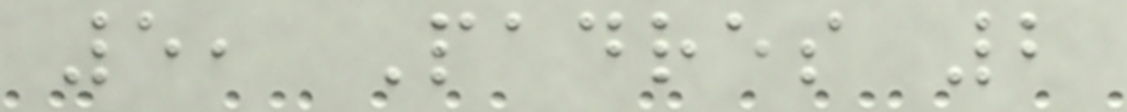5, Padres 2
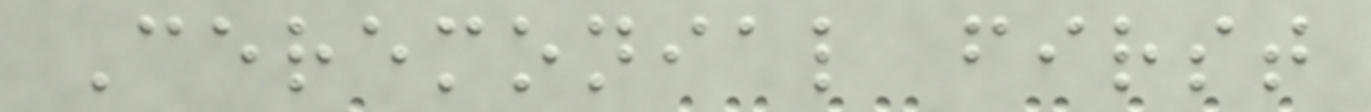Ceremonial first
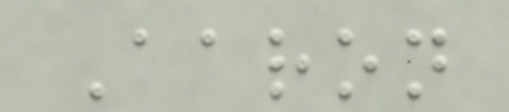Aaron
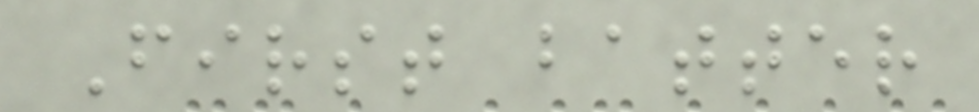First batter
